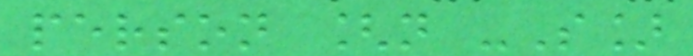person [n -S]
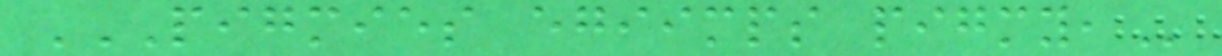PIGMIES EGIIMPS PIGMY,
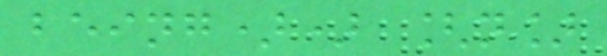being)) [n]
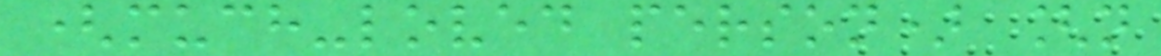(much-loved person) [n
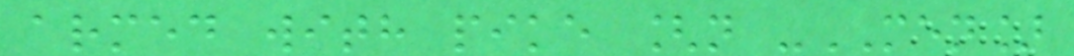armed with pike [n -MEN]
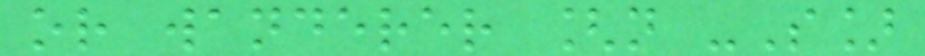or wanderer [n -S]
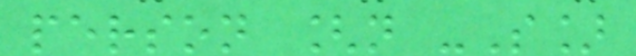person [n -S]
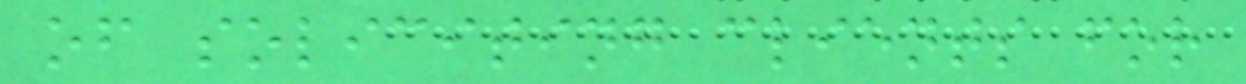of soliciting clients for
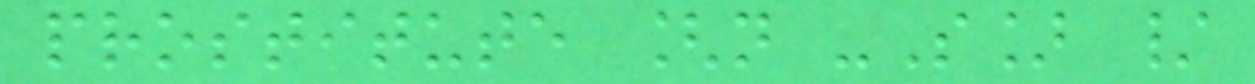prostitute [n -S] /
